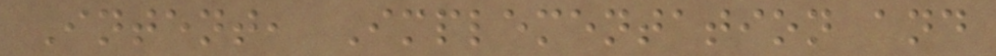Intent, Implementation and
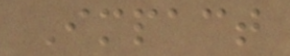Impact
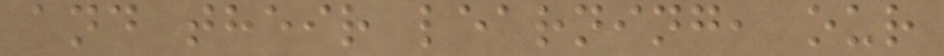and their learning, our
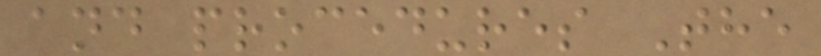and procedures The
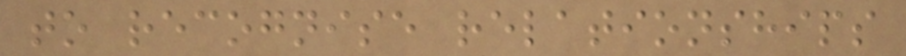to recognise relationships
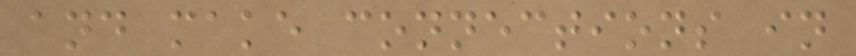and make connections in
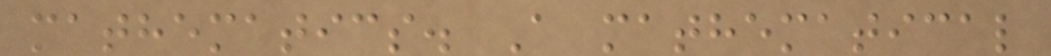mathematics. A mathematical
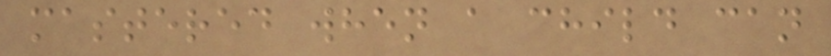mastered when a child can
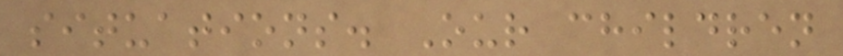situations. Our children
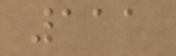111
